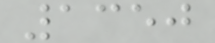1350
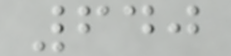640
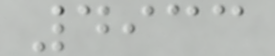4933
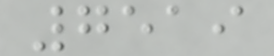7519
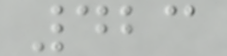423
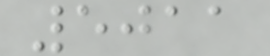5011
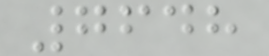7648
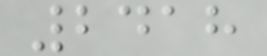2418
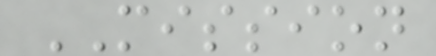MISSION
